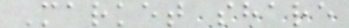Market share
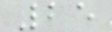25
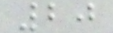20
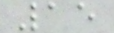15
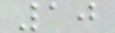10
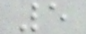5
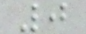0
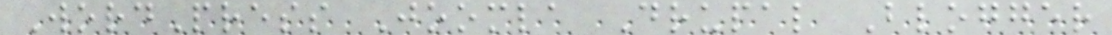WordPress Joomla Drupal Blogger
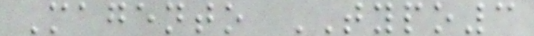Magento TYPO3
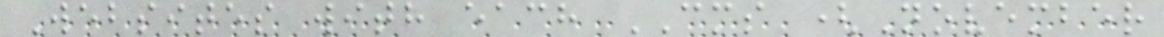Websites with each CMS (November
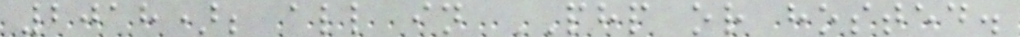2018); all in PHP or hosted.
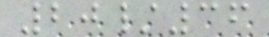20/36
